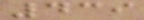439
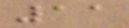11
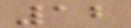12
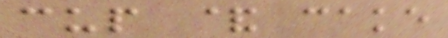cup & cake
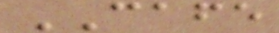CAFE
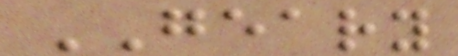GEARY
